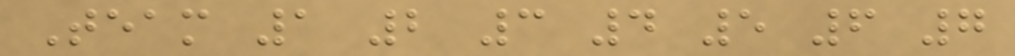Team 1 2 3 4 5 6 7
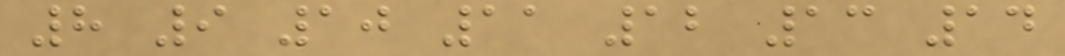8 9 10 11 12 13 14
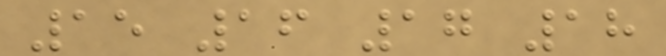15 16 17 18
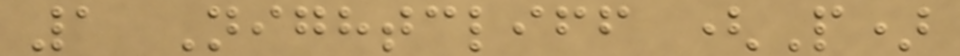1 Nightcliff (P)
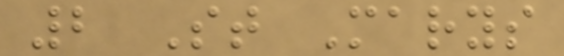2 St Marys
